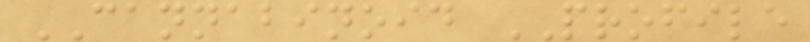CANNABINOID PROFILE
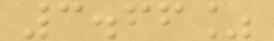3.66%
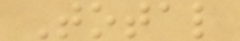Total
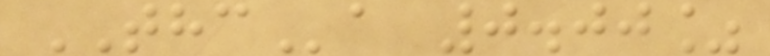THCa 0.00%
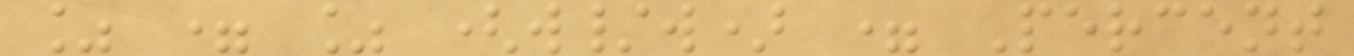% = % (w/w) = Percent
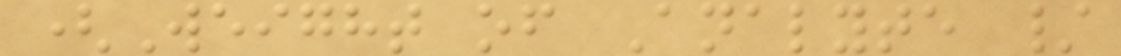(Weight of Analyte /
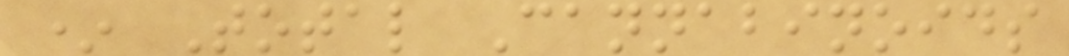* Total Cannabinoids
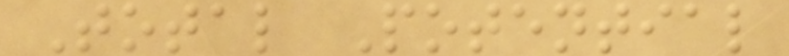Total Potential
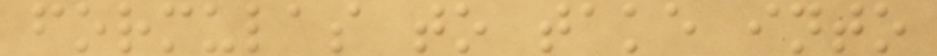formulas to take into
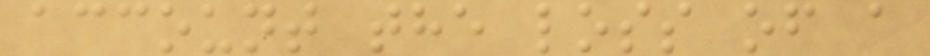account the loss of a
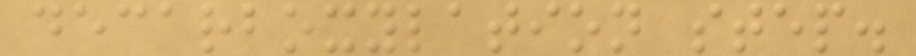decarboxylation step.
